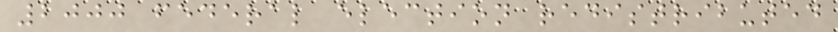2000 federal election redistributed
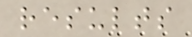results
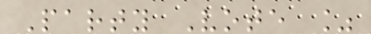Party Vote %
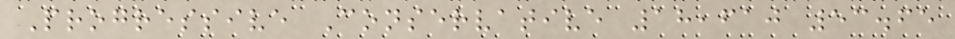Progressive Conservative 18,610 53.65
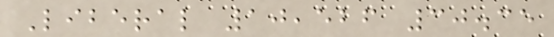Liberal 10,526 30.35
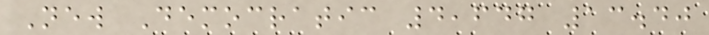New Democratic 4,647 13.40
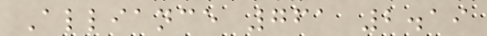Alliance 761 2.19
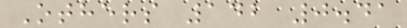Others 142 0.41
